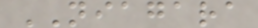NIAGARA
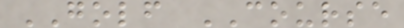GOLF COURSE
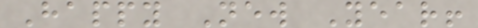Happy New Year!
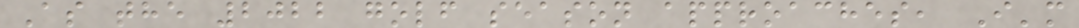As the 2022 golf season approaches, I'm
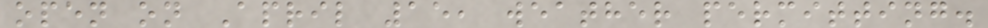open on April 15, weather permitting.
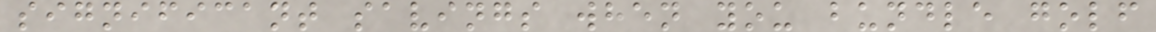significant savings when you bundle golf
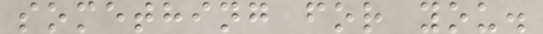something for you.
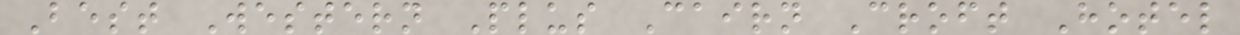Best Western Plus Cairn Croft Hotel
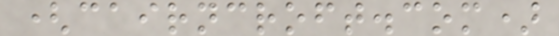(cairncroft.com)
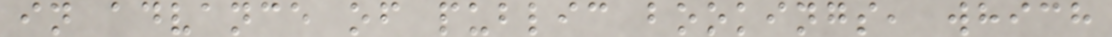in advance of public bookings, which
